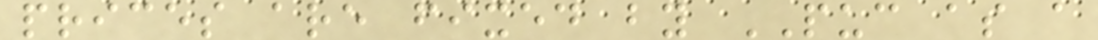prices are fixed by PUC as a
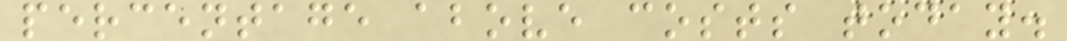percentage above costs today.
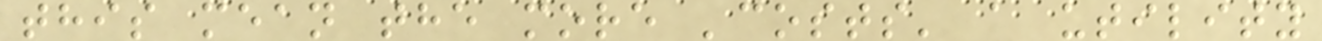this mean the more 'costs' a utility
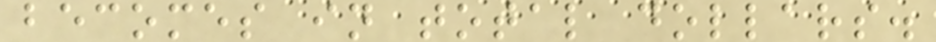becomes in total dollars.
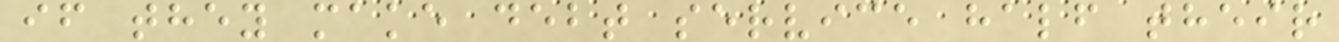if they make debt service half their
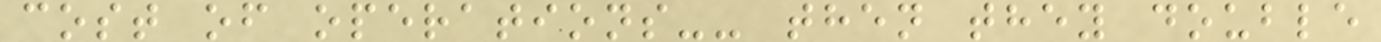cost of operations-- then they double
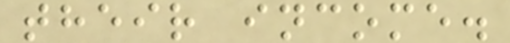their income.
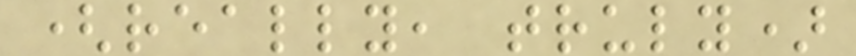(really, truly)
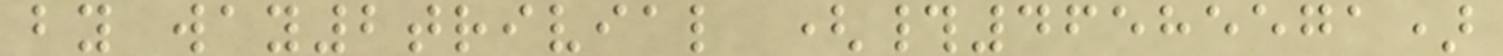by way2trivial (#46585571)
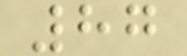87
